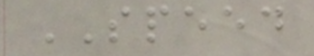SPEED
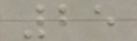25
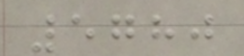5780
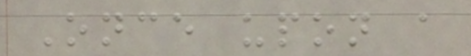Once upon a
